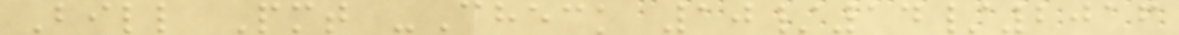Bill Pmt -Check 10/14/2016
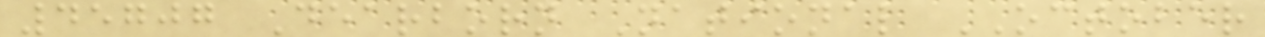45707 Dearborn National OCTOBER
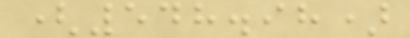(548.98)
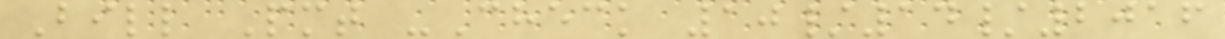Bill Pmt -Check 10/14/2016
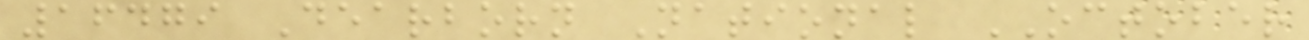16479 Dearborn National OCTOBER
